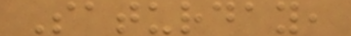Saturday,
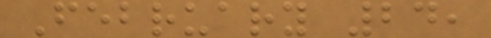February 24,
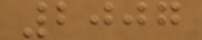2007
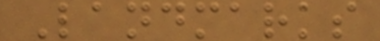Landmarks
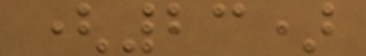(23)
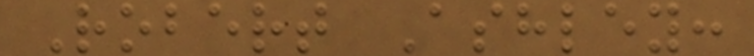Robert Ashley:
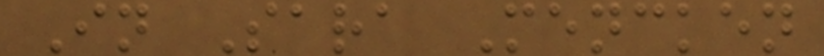In Sara Mencken
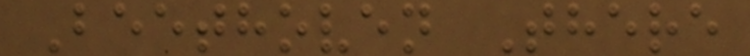Beethoven There
